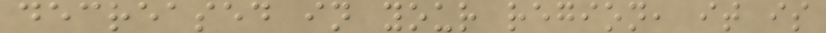decreased in your region, it is
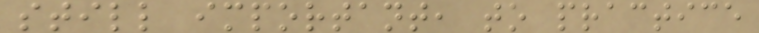still important, to practice
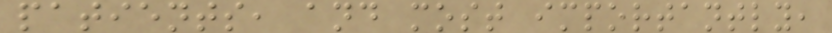patients, and most importantly,
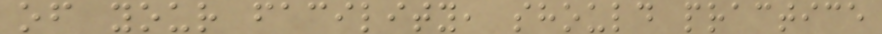of your facility, should practice
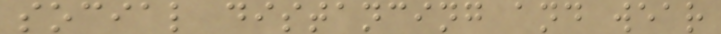social distancing and wear
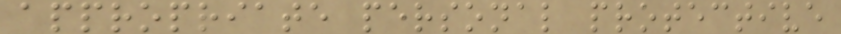appropriate personal protective
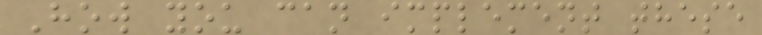How you can implement these
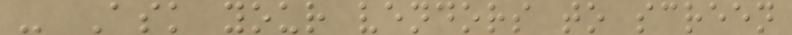- Ask your vendors to screen
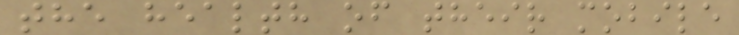the health of their mobile
